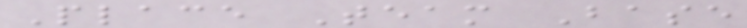Place Team Base
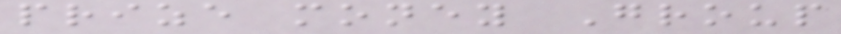prize money Group
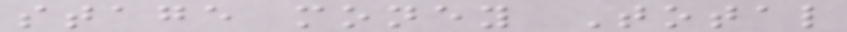stage money Total
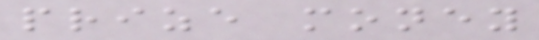prize money
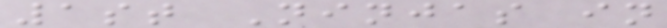1st Ninjas in
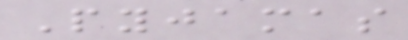Pyjamas
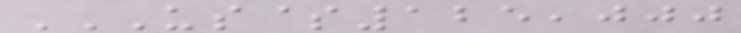US$125,000
